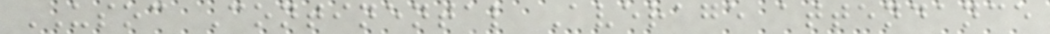USOC Continental Average attendance
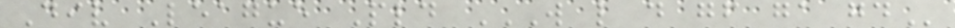Div League Pld W L D GF GA GD
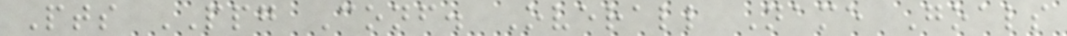Pts PPG Conf. Overall Name Goals
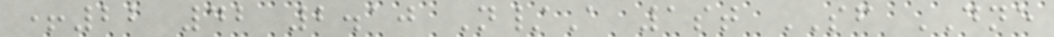+22 42 2.10 N/A 1st SF DNE
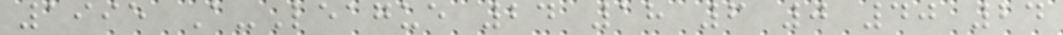1995 A-League 24 18 6 0 40 24
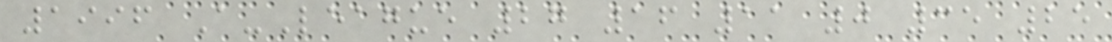1996 A-League 27 16 11 0 35 25
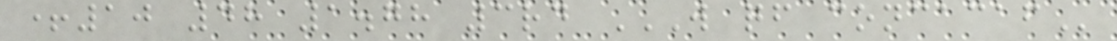+10 48 1.78 3rd W QF CONCACAF
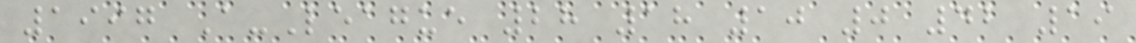1997 A-League 28 18 10 0 42 19
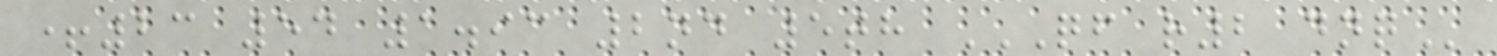+23 54 1.93 2nd 5th QF R2 DNQ
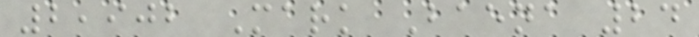2,902 Mark Baena 24
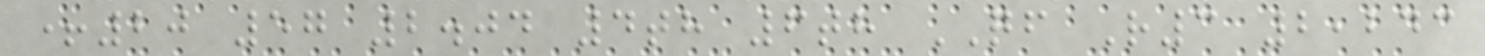+20 57 2.04 4th 6th QF R3 2,243
